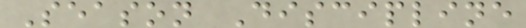Season Discipline
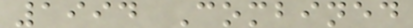1994 Combined
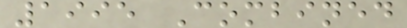1995 Combined
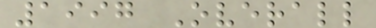1997 Overall
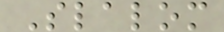Slalom
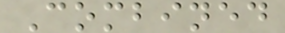Combined
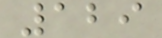129
